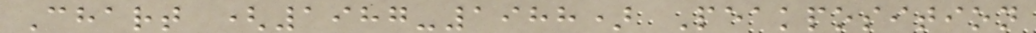Chart (1987-1988) Peakposition
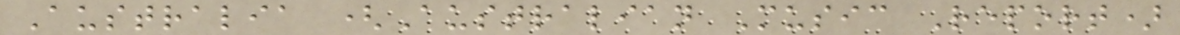Australia (Australian Music Report)
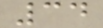34
